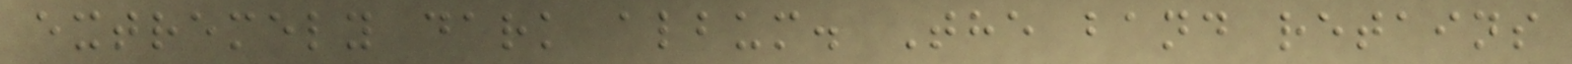extremely dark album. The band retains
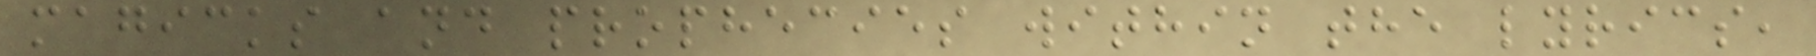magicks and prophecies within the lyrics,
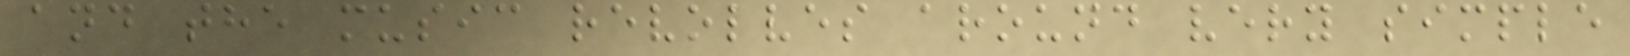and the music revolves around very simple
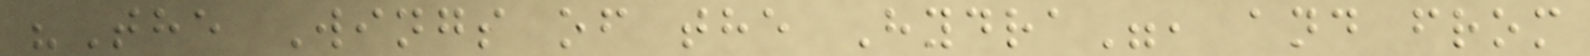"The Wings of the Hydra", and from
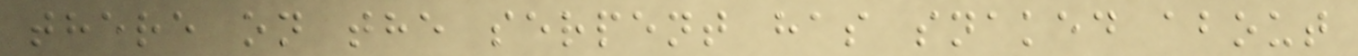there on the serpent has snaked about
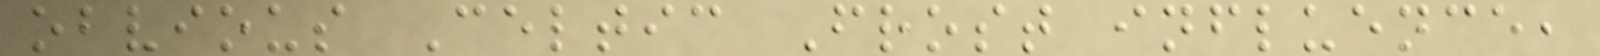obvious Celtic Frost influence,
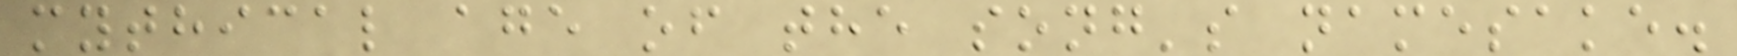mythical age of the song's namesake.
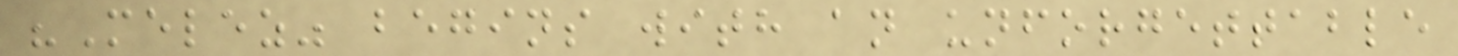"Melez" begins with an unforgettable
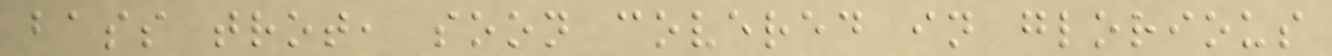bass trot, soon covered in glorious
